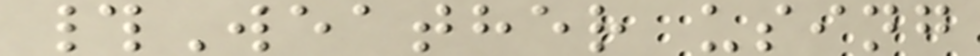#Weather using
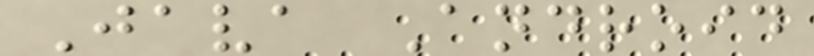Java Android
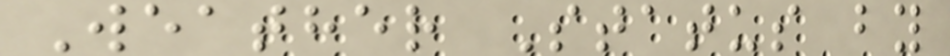Weather Status by
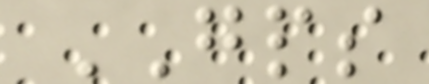GPS
